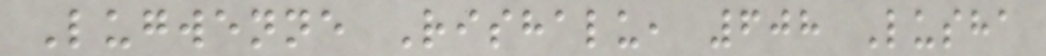Lugwenne Rishalu, 608 Lusha
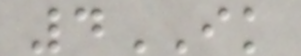4IK
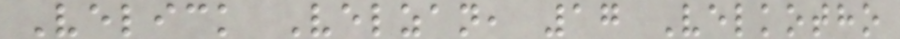Velick Velzan, 17 Velkotho
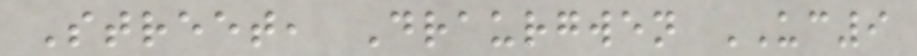Street, Draurgwen UC9
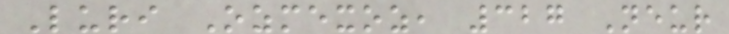Luri Ozmexoz, 327 Neur
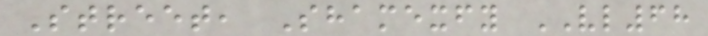Street, Shamexfy VL68
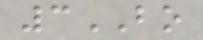3BO
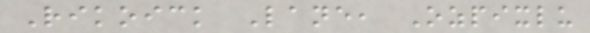Rikoick Lane, Ozpixlu
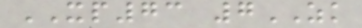XP73 7ZK
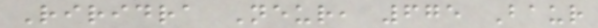Riridra Neur, 675 Baur
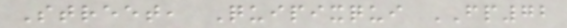Street, Quipixqui FP72
